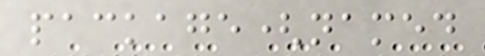package(named
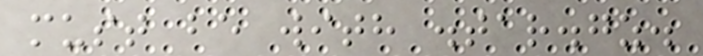must be with .tar.gz.
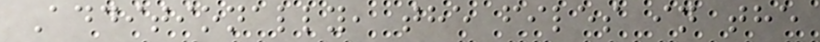Additionally, the files in the
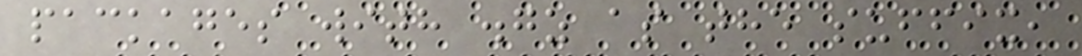packages with .gz as the suffix,
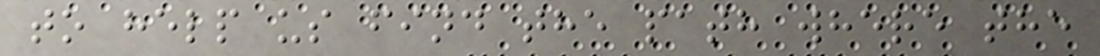to help us find the path where the
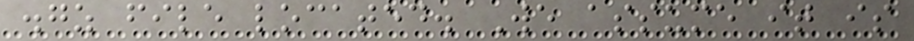.gz file located. We assume it is
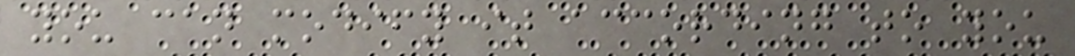you can modify it according to you
